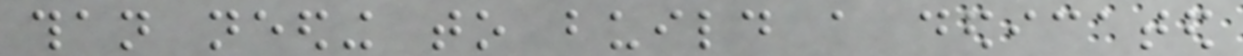than needing to build a dedicated
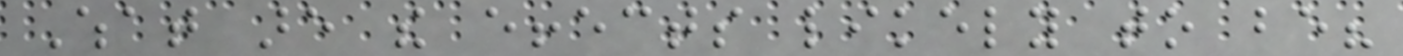What are the effects likely to be?
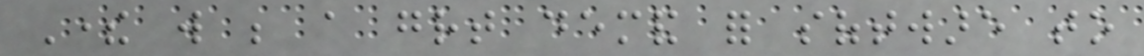There will be a great demand for software to
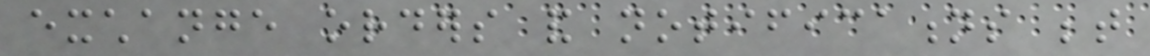exchange orders and notifications between
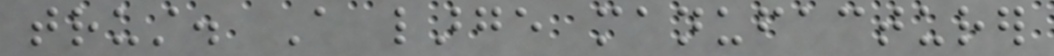trust. A large manufacturer
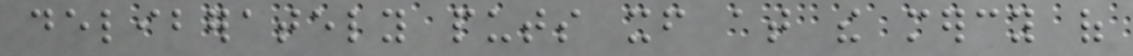deliberately puts itself at the mercy of
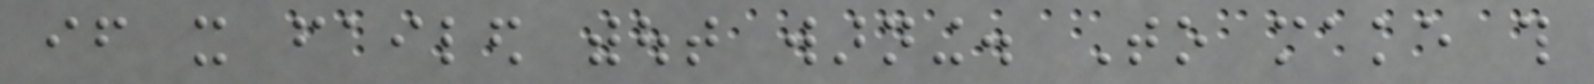if it failed without warning. To make this
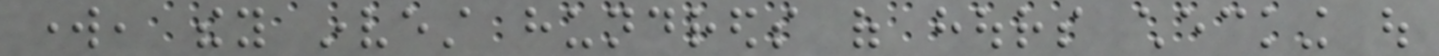work, they invest hundreds of hours checking out
